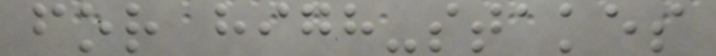for high-stakes
